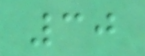30
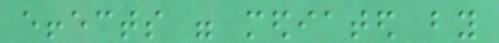effects were mediated by
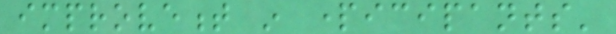improvement in participants'
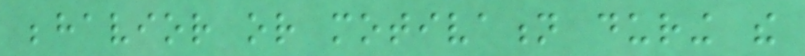behavior or motivation during the
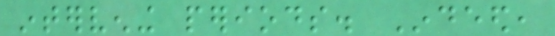intervening periods. Indeed,
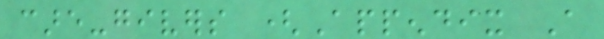care-givers (Appendix A
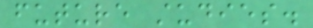future studies.
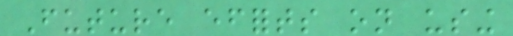Future efforts on using
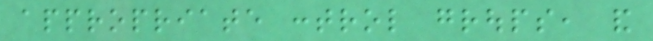appropriate control groups, and
